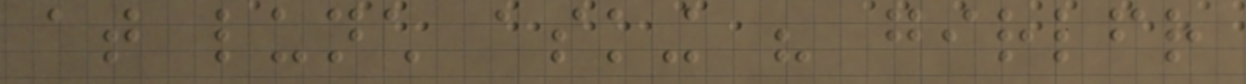at lunch asking his girlfriend
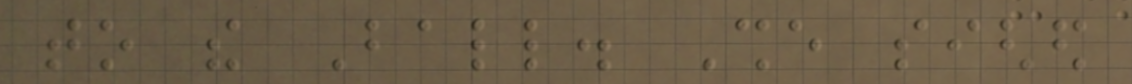to the Ball. She sighed
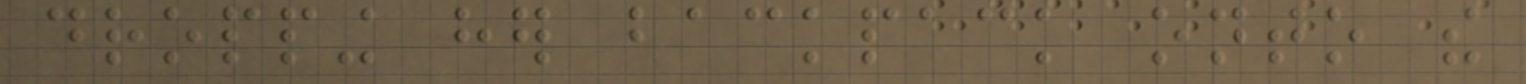dropping her backpack onto the
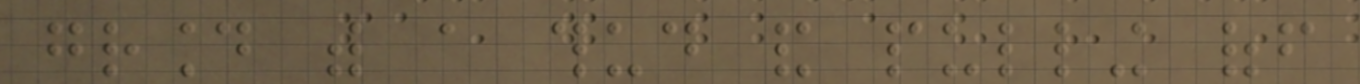ground with a thud and pulling off
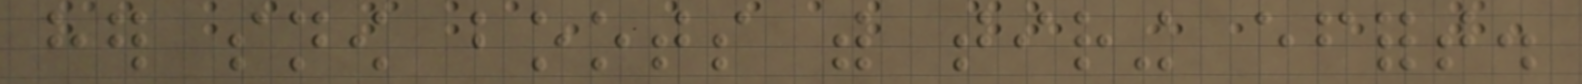her snow boots with tiring effort.
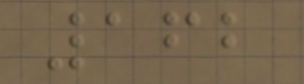162
